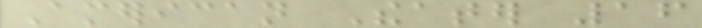American Theater 16
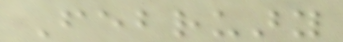February
